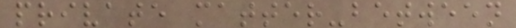private matter-between
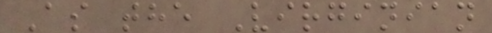As the Virginian
